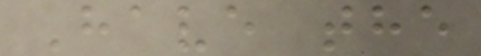Have the
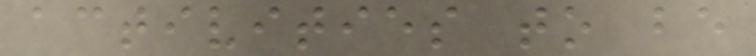activities to be
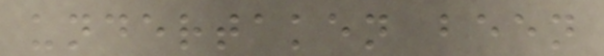undertaken been
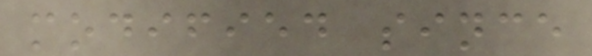modified since
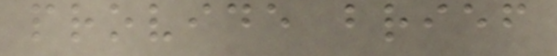provide brief
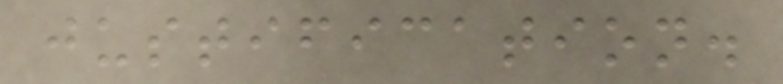justification.
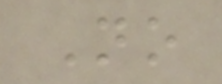No
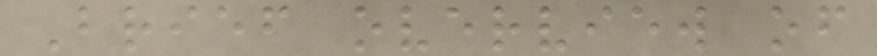Brief overview of
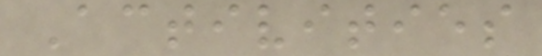Activities
